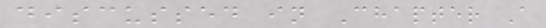discussed in Chapter A
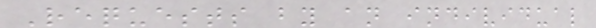Requests by an individual
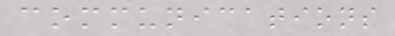communications
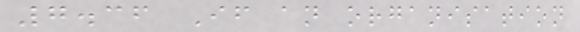7.36 If an organisation
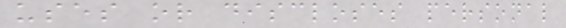uses or discloses personal
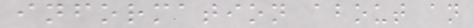information about an
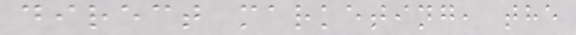direct marketing, the
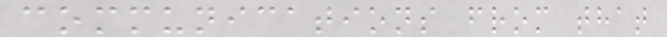communications from that
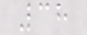38
